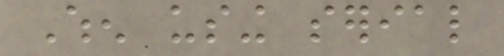When using serial
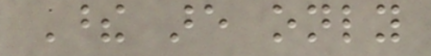These are only
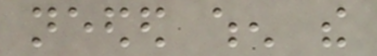needed when the
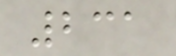231
